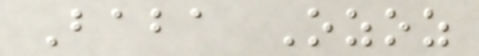Baba Ozoz
